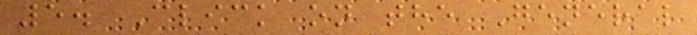5. Click on the General
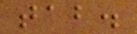tab.
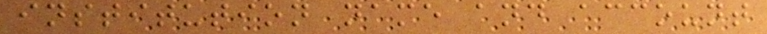institution name and account
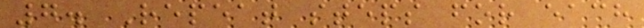7. Repeat steps for each
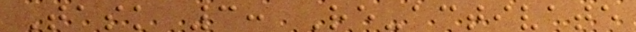Task 3: Re-activate
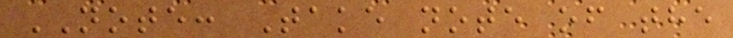NOTE: Take note of the
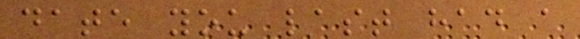date you last had a
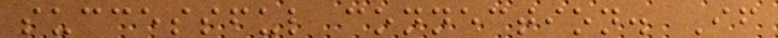successful connection. If
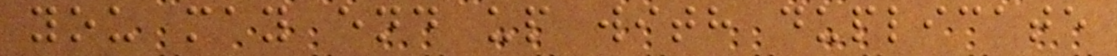you may end up with duplicate
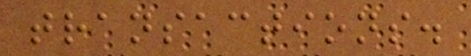transactions.
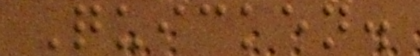Quicken.
